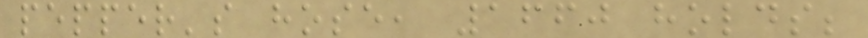pepper's hose, 1660 holds;
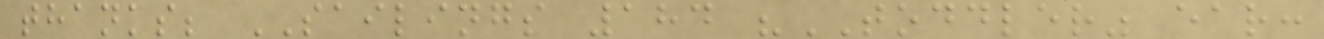thanks; SAILINGS 184 "TODDLER" ear:
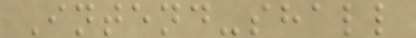Intend-shall
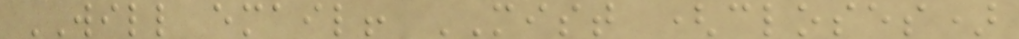WILL email! MIST (closes)
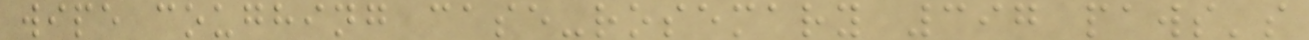wipe coughing case-rosemary 397 paws's
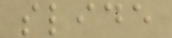slide
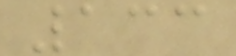133
